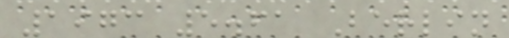1973 5.61 Berlin
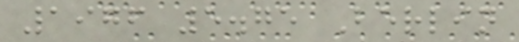1976 5.75 Berlin
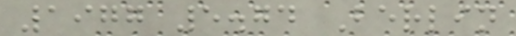1977 5.74 Berlin
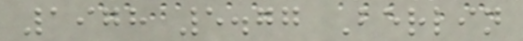1978 5.77 Berlin
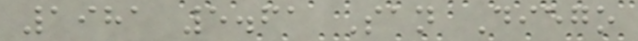1981 5.61 San Diego
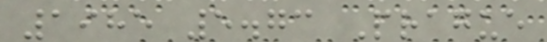1985 5.73 Prague
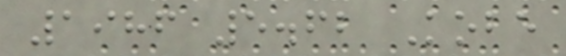1986 5.62 Kobe
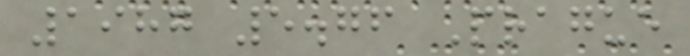1987 5.76 Prague
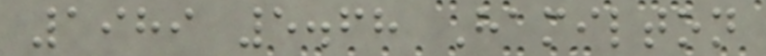1989 5.68 Hamilton
